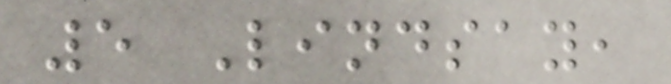5 Lindsay,
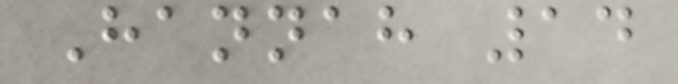Hannah 14
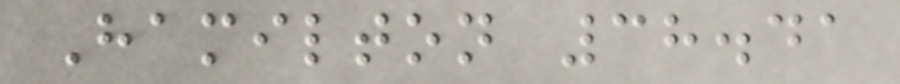Hamilton 38.41
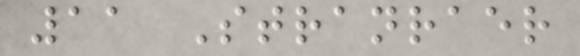11 Stranraer
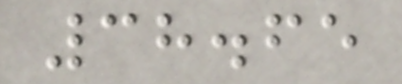38.65
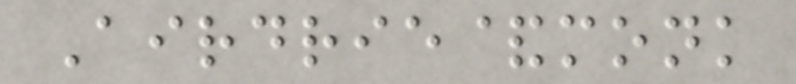Airdrie&monk
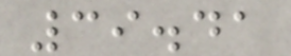39.41
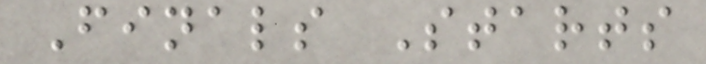Finals Starts
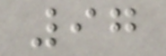97
